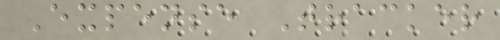Expense Tracker
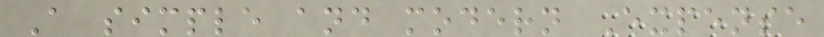A simple and modern Expense
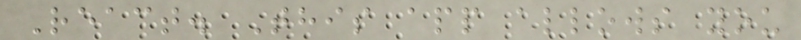React. This app allows you
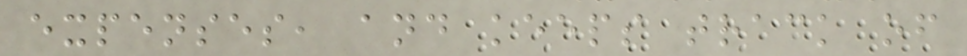expenses, and keeps track of
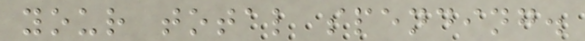your total spending.
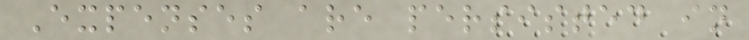Expenses are persisted in
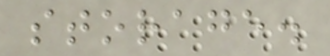storage.
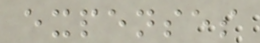expenses
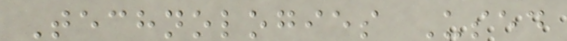Technologies Used
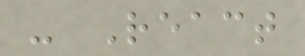- React
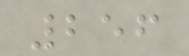256
